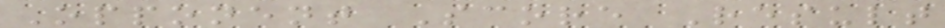Opponent Score Result
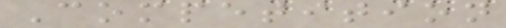Competition
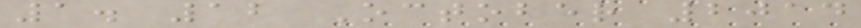1. 12 October 2014
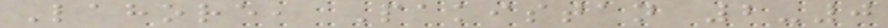Lahore, Pakistan 2-0
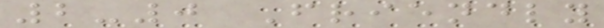2-0 Friendly
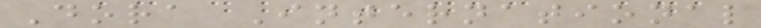Dora International
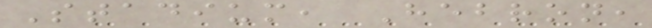Stadium, Hebron,
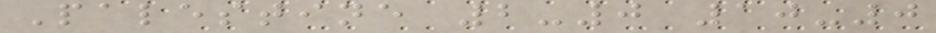Palestine 2-0 10-0
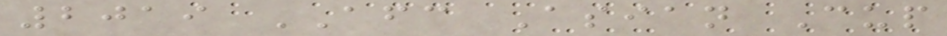2019 AFC Asian Cup
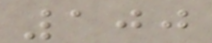100
